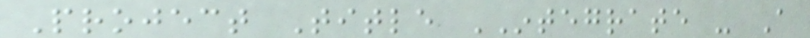Project Title INTEGRATE - A
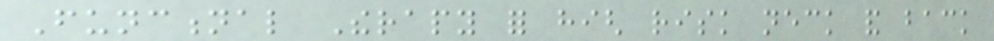Functional Therapy for high risk neck and back
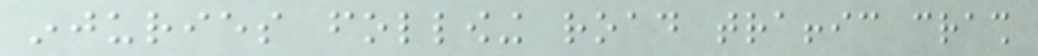injuries following road traffic crash
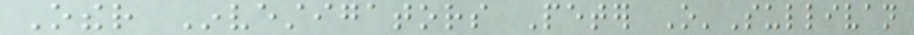Other Investigators Peter O'Sullivan
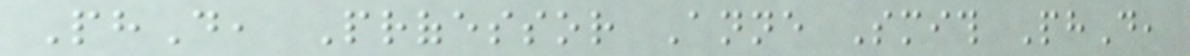PhD, Professor Anne Smith PhD,
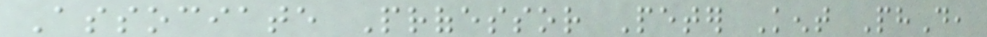Associate Professor Peter Kent PhD,
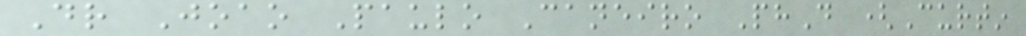Dr Joao Paulo Caneiro PhD (Curtin
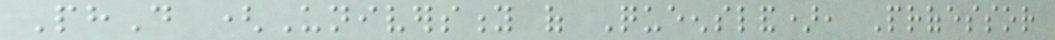PhD (University of Queensland), Professor
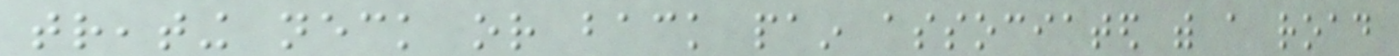treating neck or back pain associated with a road
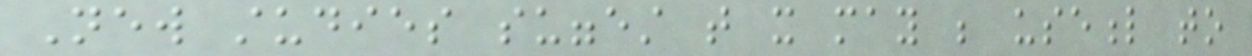New studies suggest that it may be useful to
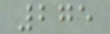275
